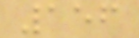156
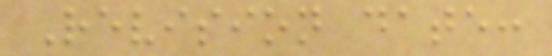Revision date:
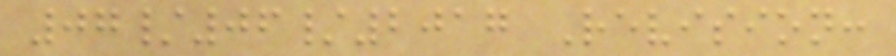07/06/2017 Revision:
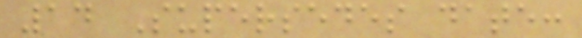14 Supersedes date:
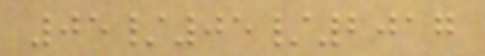05/05/2017
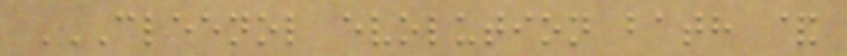CLEENOL EVOLUTION BATH &
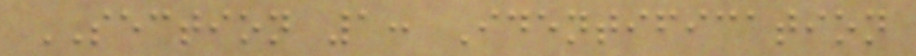SECTION 1: Identification
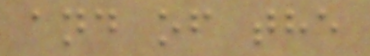and of the
